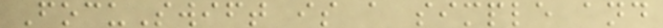FocuSwift is a simple and
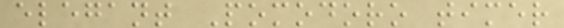elegant Pomodoro timer
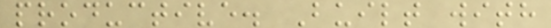productive. Built with
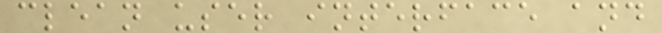clean user interface and
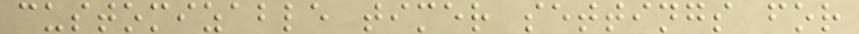customizable timer settings for
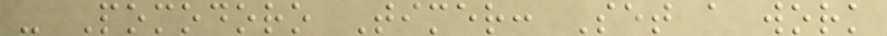- Pomodoro Timer: Set a work
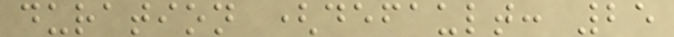duration (default: 25
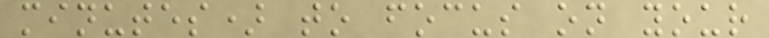minutes) to focus on your
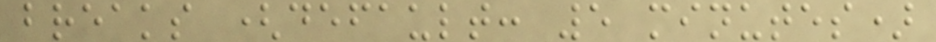breaks (default: 5 minutes)
